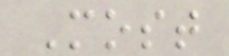Most
